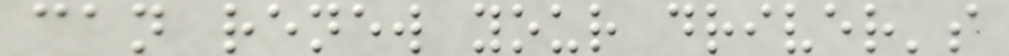can renew your driver's
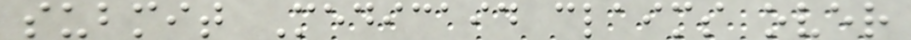submit Medicaid claims over
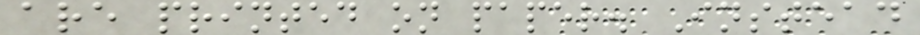are printed on paper. Instead
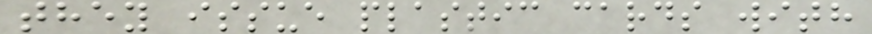they issue plastic cards with
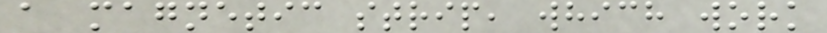a magnetic strip, which work
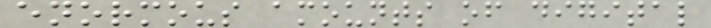enormous amounts of digital
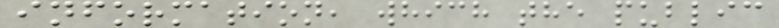information, which the public
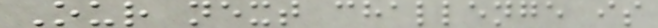Our next challenge is
